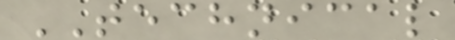TECHNICAL
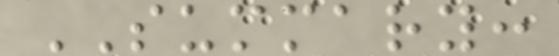SUMMARY:
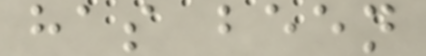has been
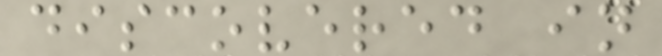discovered in
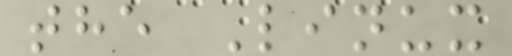the Linux
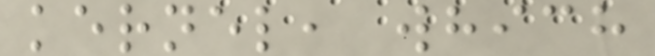kernel, which
